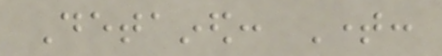Detained: Time:
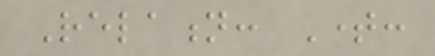Relation: Time:
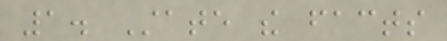1. State the facts
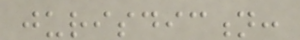jurisdiction:
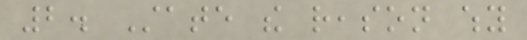2. State the reason why
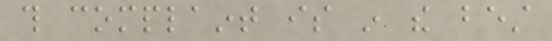this complaint is in the best
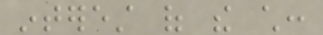interest of the child:
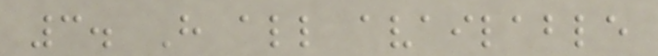3. Have all available
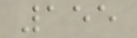155
